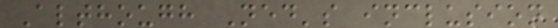Although Ned's inclusion
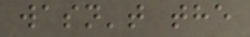wasn't the
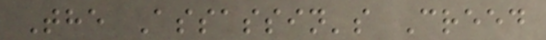The Assassin's Creed
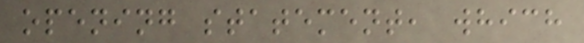opening statement, which
